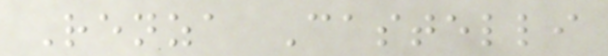Renza Castelli
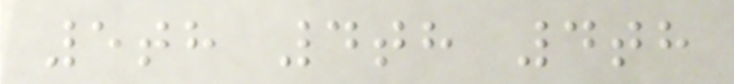5th 4th 4th
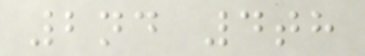2nd 4th
